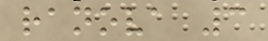ranova 3
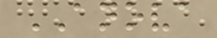ANOVA
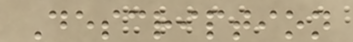Description
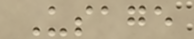Usage
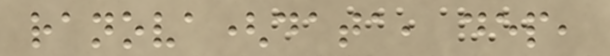ranova(data, dep,
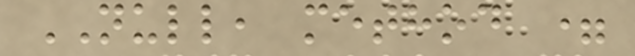NULL, method =
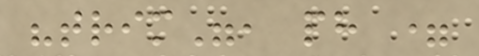"trim", ph =
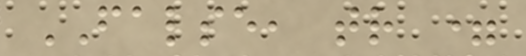FALSE, tr =
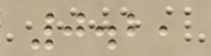0.2,
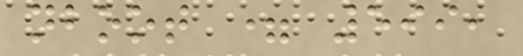nboot = 599,
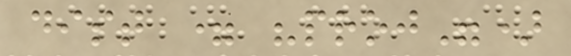dist = "proj")
